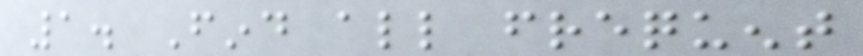1. Find all frequent
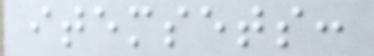itemsets:
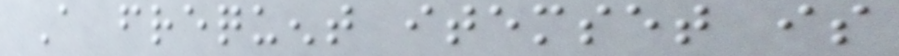A frequent itemset is
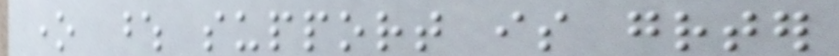one whose support is greater
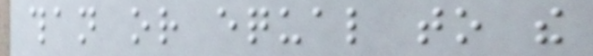than or equal to the
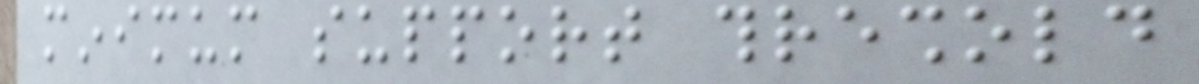minimum support threshold
